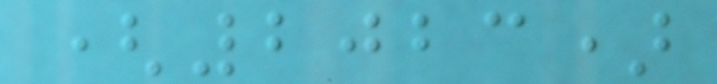(2023)
